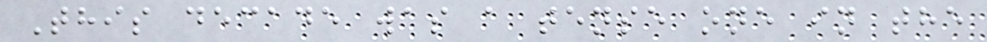This decade was a tense one in the
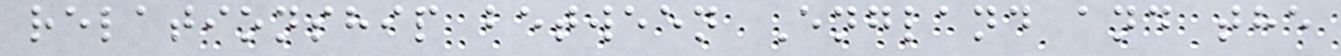relationship between England and the
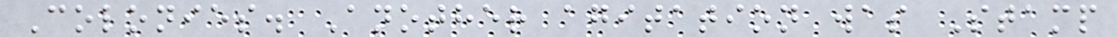Colonies. Another agitation was Stamp
